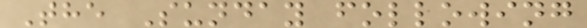The Sunday following
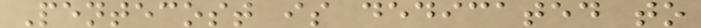Pentecost is dedicated to
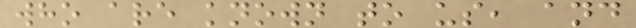who are known to us, and
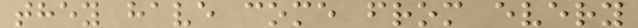they have come from every
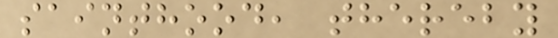sainthood, thereby
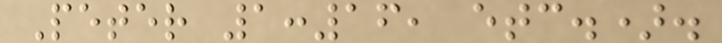Peter 1:16, etc.).
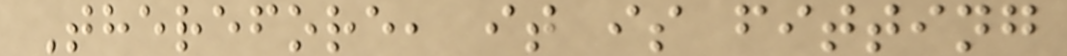Therefore, it is fitting
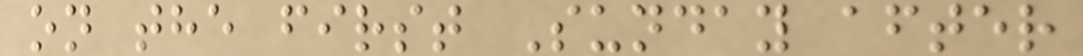on the first Sunday after
